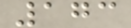173
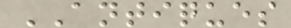ANTIQUES
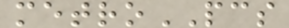metroPCS
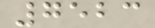7523
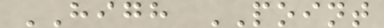HIGH POINT
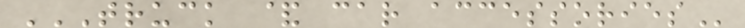TRUCK & CAR ACCESSORIES
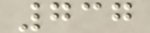737
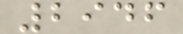2946
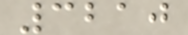3210
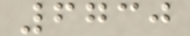6730
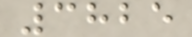3825
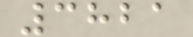3821
